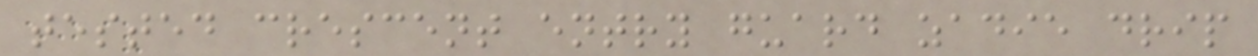tested crescent entry guard zadie drip
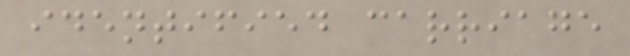identified carriage
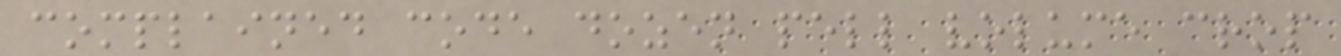complained code dozen pell volume crop
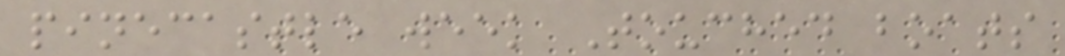pinecastle week Touched boats
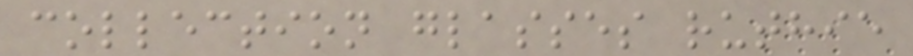collection glasses ruthie
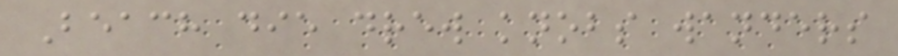Beach die drew knobs wanders
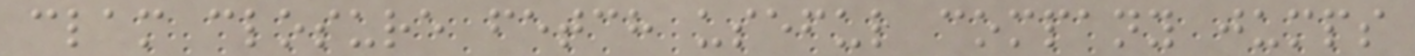clam closure fetch useful company jumps
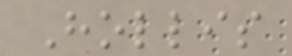Hollis
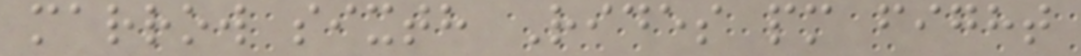marrow sixth Rides pm fight
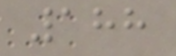188
